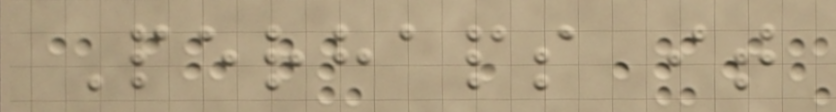Perhaps it
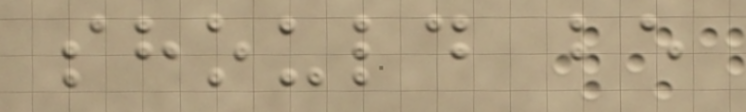should be
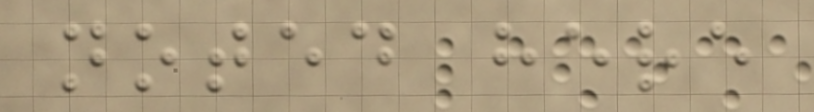noted here
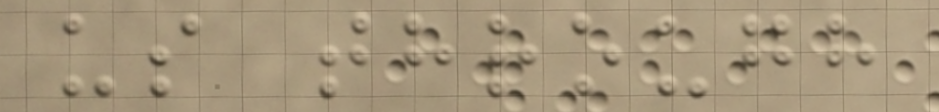us through
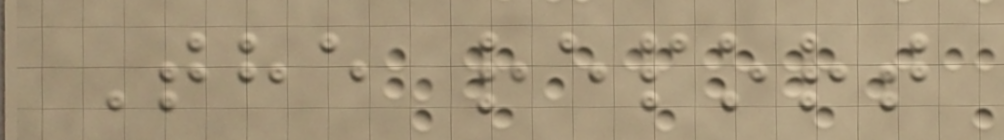The report
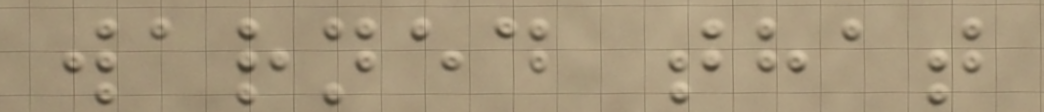warned that
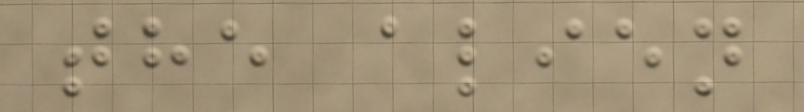the alien
